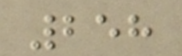258
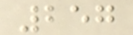257
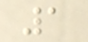1
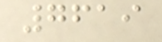7619
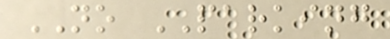NO PARKING
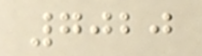7020
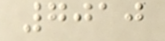7010
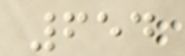654
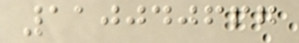110040667
